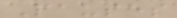Pauses
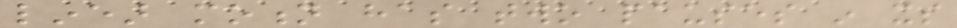linear motion has two pauses in its
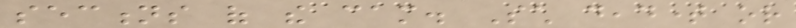sections of the cam. Such deadtime or
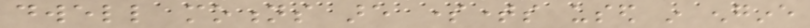dwell motions are sometimes used in engine
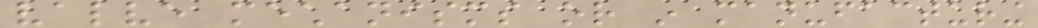valve mechanisms or in manufacturing
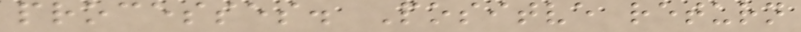processes. Positve return
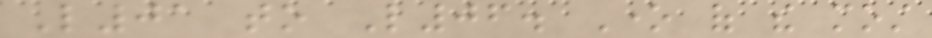L01 to L06. One of the most
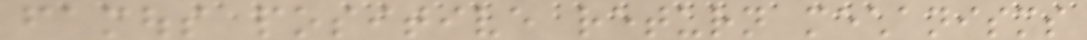famous positive return mechanisms
